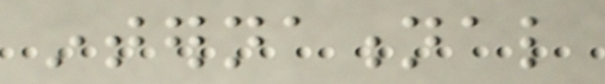international
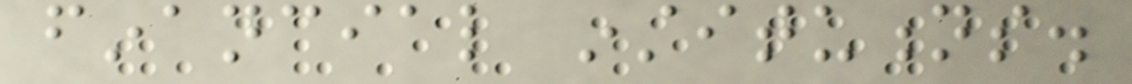financial institutions.
